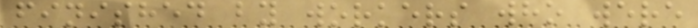finished by workers who were
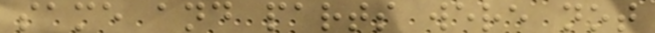same and parts were not
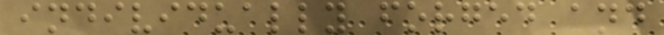individually forged and
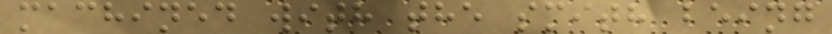machined with the smith being
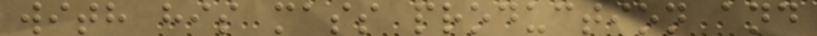with his mass production and
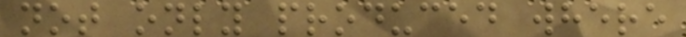not only produced where
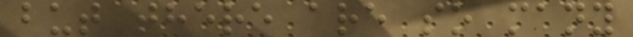but there are so many
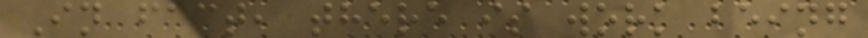In fact, there is work being
